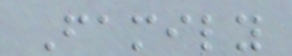Family
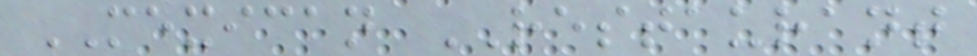MEXICAN RESTAURANT
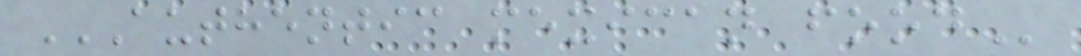AUTHENTIC MEXICAN FOOD
